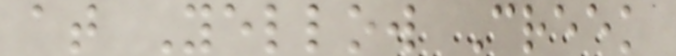at Yellow Creek
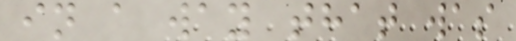in a way that was
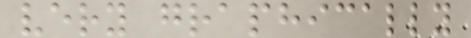very graphically
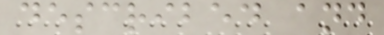described and
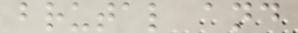brutal and
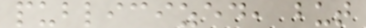publicized, but
